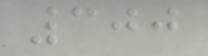300
